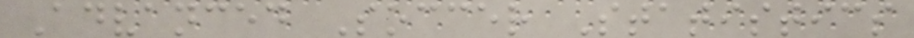Advanced Soccer Statistics
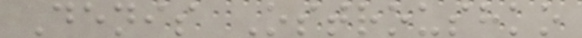Denis Ostroushko
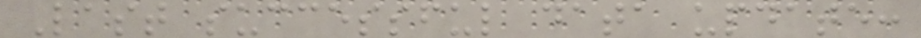Last successful data update:
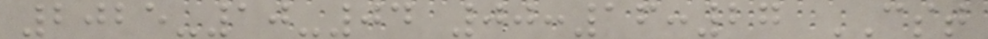2025-10-04 00:16:27 CST
